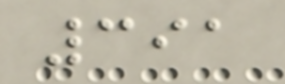391
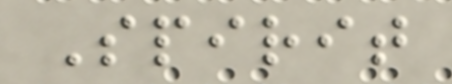Spirit
